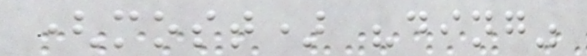(most) "ding"
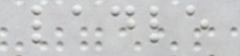ladle
